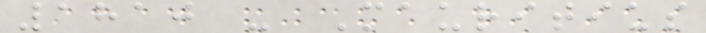1810 - Mauritius
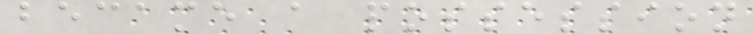became a possession
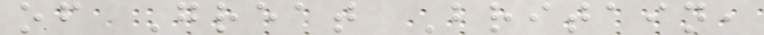of Great Britain,
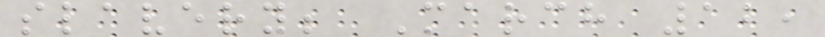slavery; March 12,
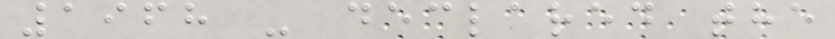1968 - declared the
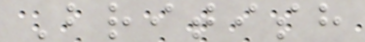British
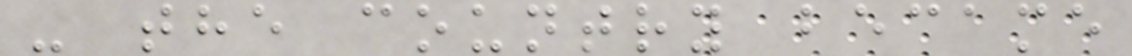- the country became
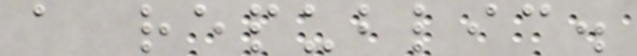a republic.
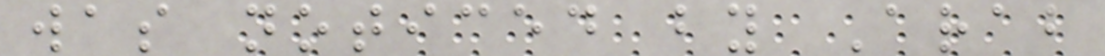was noticed by Arab
